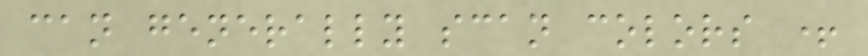can generally scan colors +
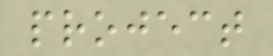project
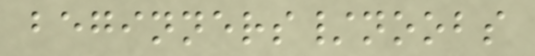beginners/noobs
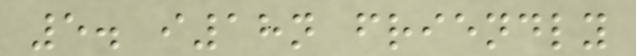5. i18n friendly
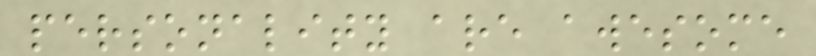personality are awesome
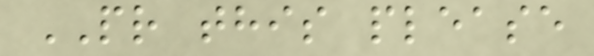PR this please
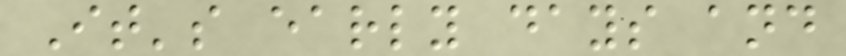It's early days and
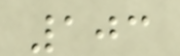103
